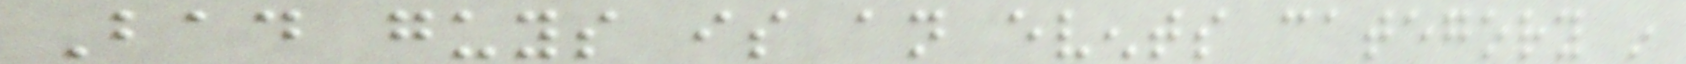Bad guys is an events category in
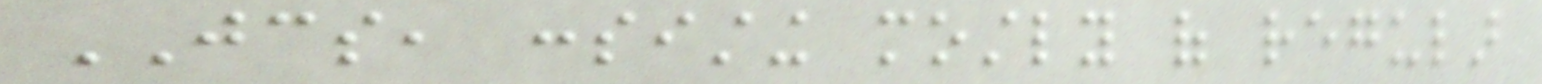JCS, consisting mostly of regular
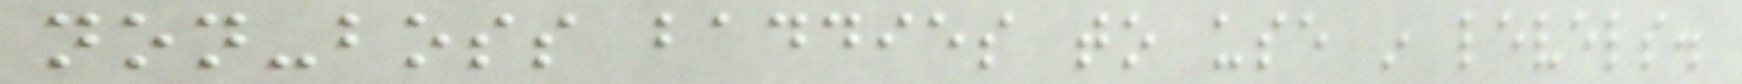non-boss baddies to use in levels.
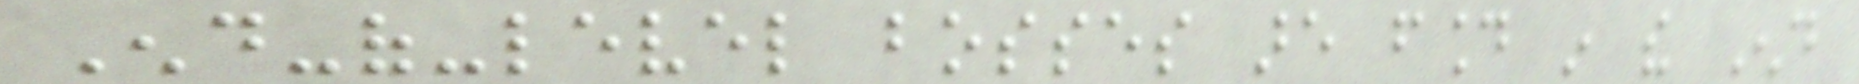End-of-level bosses are found in the End
